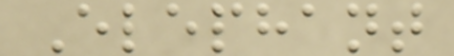Elephant
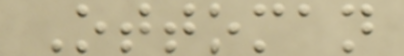Ottoman
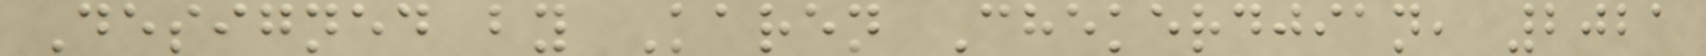Designed by Karen Chekerdjian, 2021
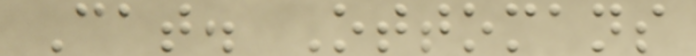Cat. Ottomans
